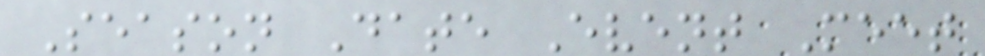Season Date Event Meet
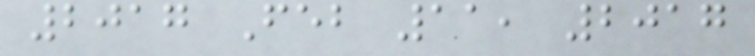2017 Feb 11, 2017
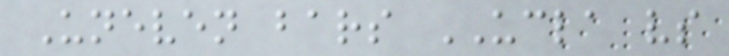Uneven bars UCLA vs
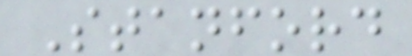Stanford
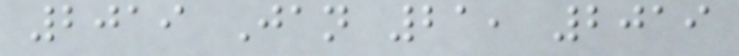2019 Jan 21, 2019
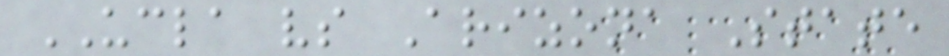UCLA vs Arizona State
